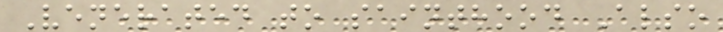Venerated to sainthood Also
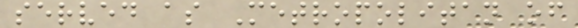served as Metropolitan of
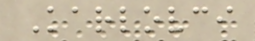Karlovci
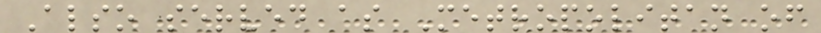Also served as Metropolitan of
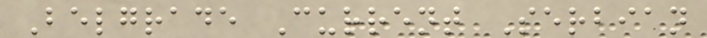Belgrade Current Serbian
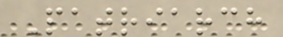Patriarch
